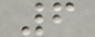6
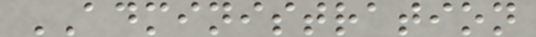ADMINISTRATION
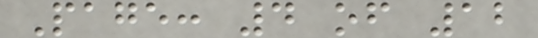Page: 4 of 12
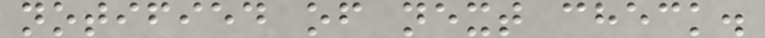notified of next check.
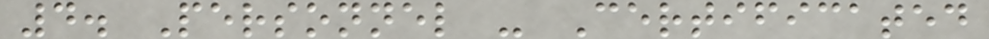4. Personnel - Certificated
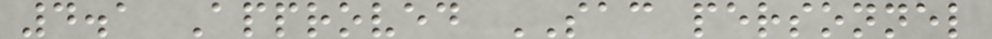4.1 Approved SAC personnel
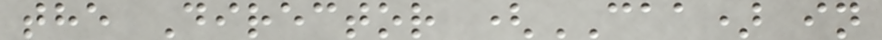the Director (CAA) in
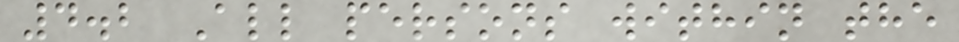4.2 All persons within the
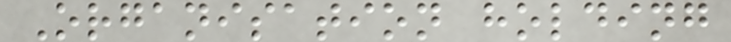Organisation holding
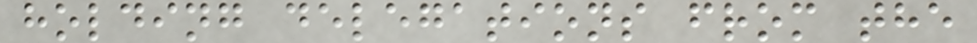holding delegations from the
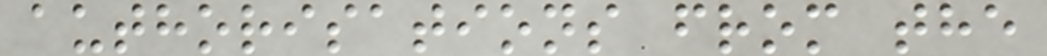authorisations from the
